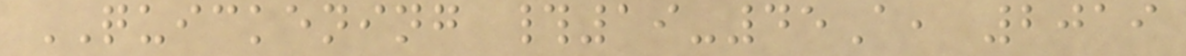QUICKENING #19-45A, 2019
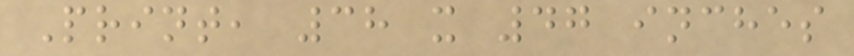Print, 38 x 47 inches
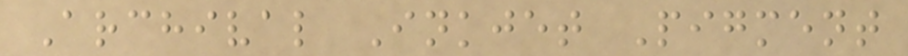Archival Inkjet Pigment
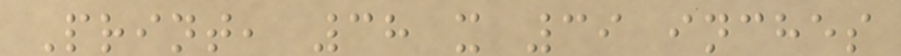Print, 38 x 39 inches
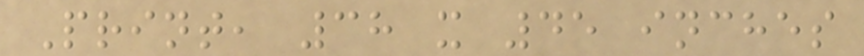Print, 38 x 45 inches
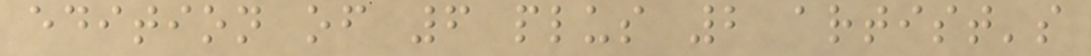edition of 6 plus 2 artist's
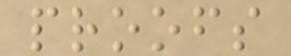proofs
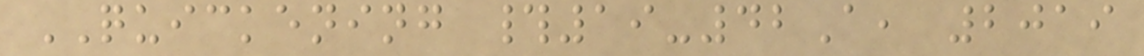QUICKENING #19-42A, 2019
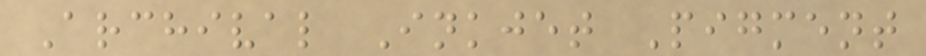Archival Inkjet Pigment
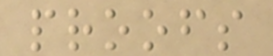proofs
